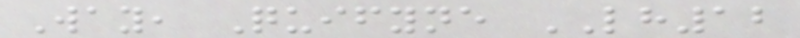Way, Quifyne LH12
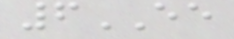6EE
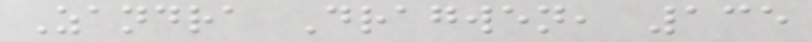Zandra Dragwen, 135
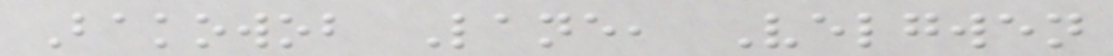Bakowob Lane, Velgwen
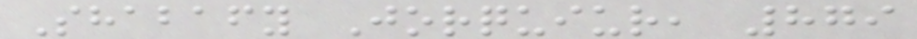Shabafy Jorquiur, 879
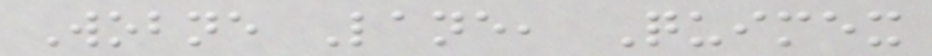Wobne Lane, Quimex
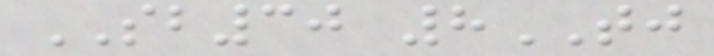SB30 8TJ
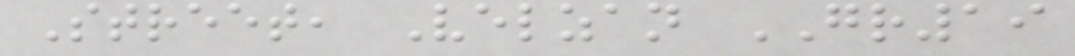Street, Velzan GR19
